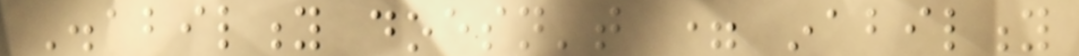Disability doesn't = inability
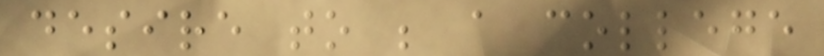desire to be a college
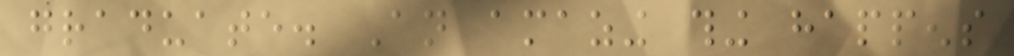graduate. An amazing thing happens
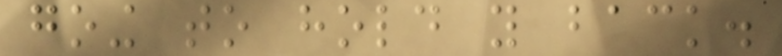going to hold you back.
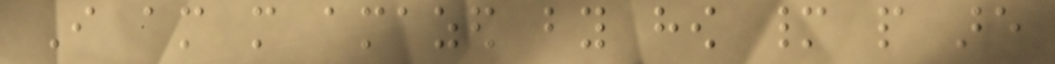I am more amazed by how many people are
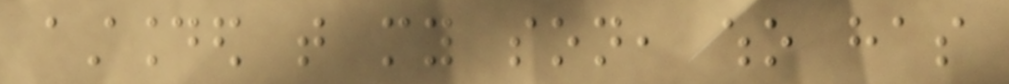astounded that my son, who has
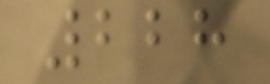228
